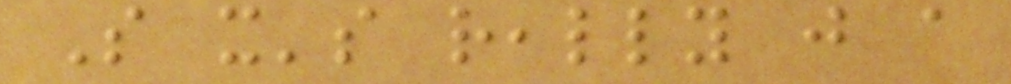So it's really just a
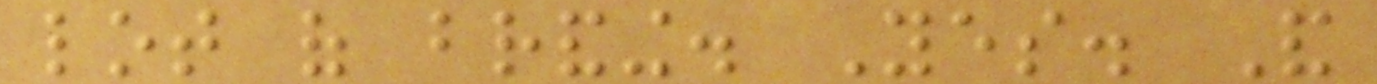lot of branding. Yes. And
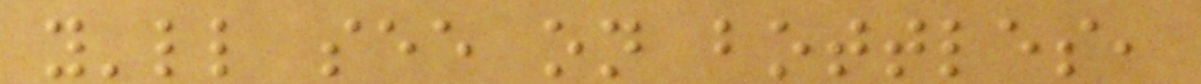you'll see on bottles,
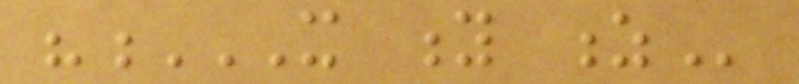"X Y Z
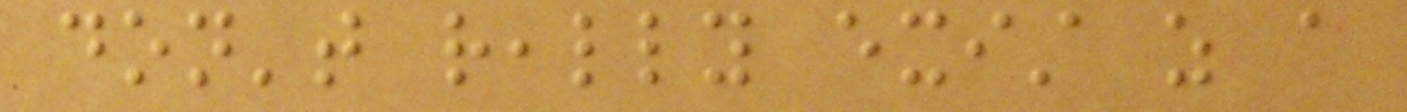don't really exist as a
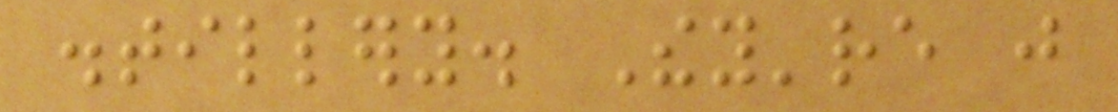distillery. They're just
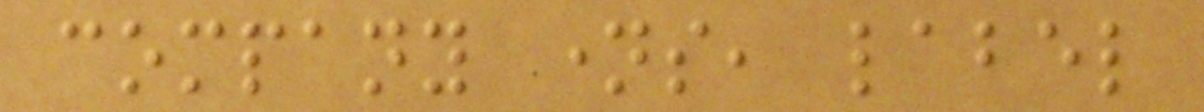company names, label
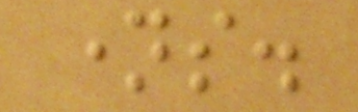names.
